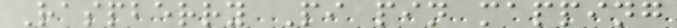Raspberry Pi pin mapping
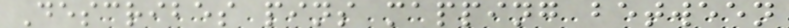Describes pins mapping between
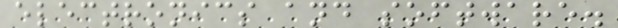electronics and software.
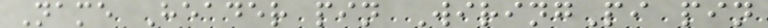Name Header pin WiringPi pin
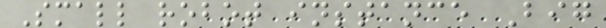Small robot instance Big
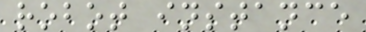robot instance
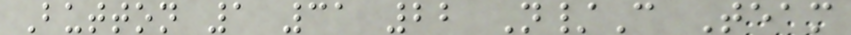Button 1 31 22 N/C Team
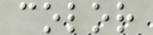color
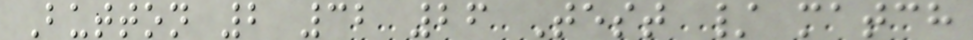Button 2 32 26 Test / match
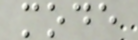mode
